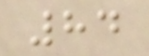84
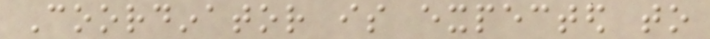Coordinator is expected to
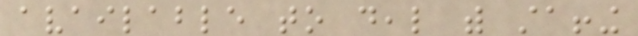available to deal with staffing
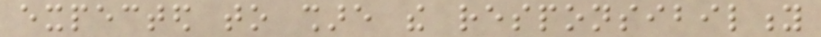expected to share the responsibility
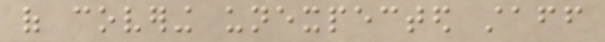of covering unexpected staff
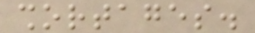shortages.
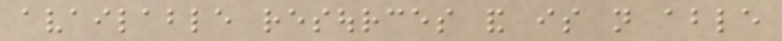available resources and is not able
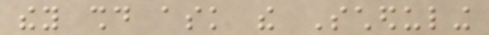they should ask the Scheduling
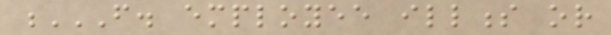F. EMPLOYEE ILLNESS OR
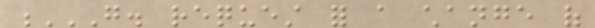G. REQUEST FOR A CHANGE OF
